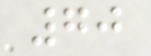70
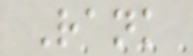Rank
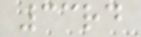33rd
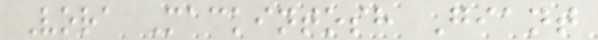Vora Mackintosh Giant
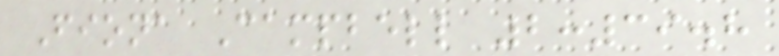Fiona Campbell 2:39.8
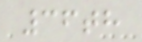36th
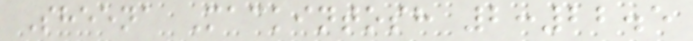Sheena Mackintosh 2:22.5
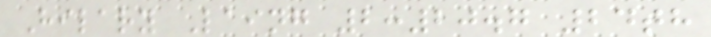Hilary Laing 2:20.7 24th
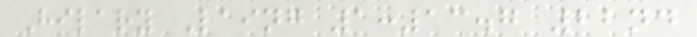Hilary Laing 1:13.7 22nd
